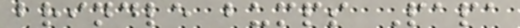brindle bumps Papa
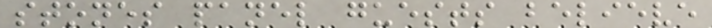stones panel guests believe
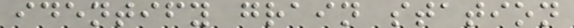identify grain station
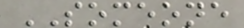SOMEONE
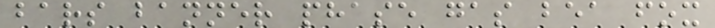bars banner phase gas bea fox
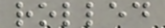rolled
